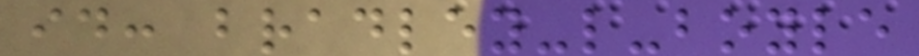id: bradley-l-boyle
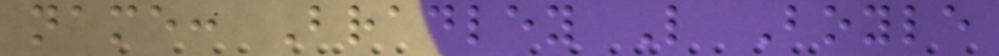name: Bradley L Boyle
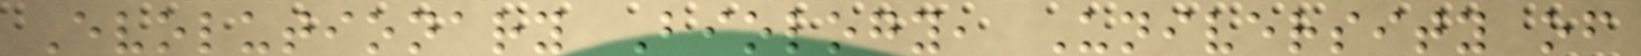Evolutionary Biology, University of
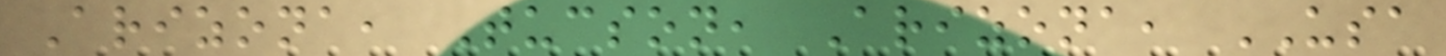Arizona, Tucson, Arizona, USA
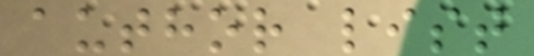author list
